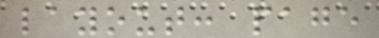layout: page
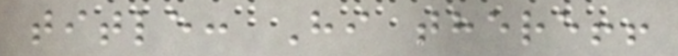title: Hi there!!
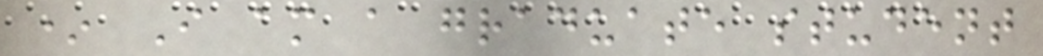* I am a graduate student
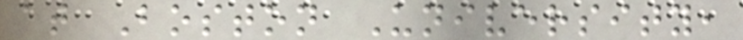at Boston University,
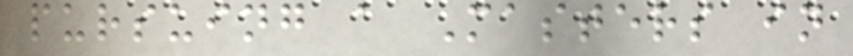pursuing a Masters in
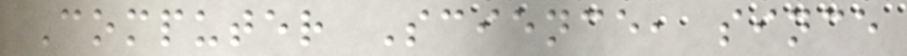Computer Science, since
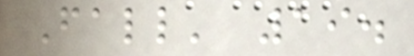Fall' 19.
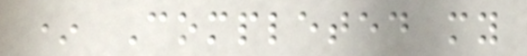* Completed my
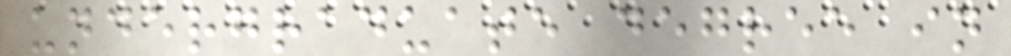undergraduate degree in
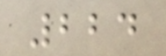224
